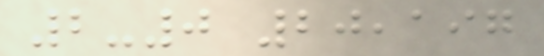2-0 20,197
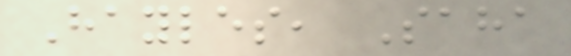Hayles, Saha
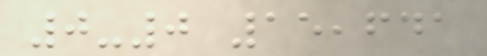0-0 15,641
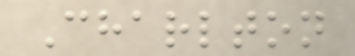Charlton
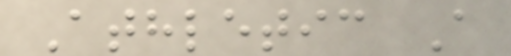Athletic A
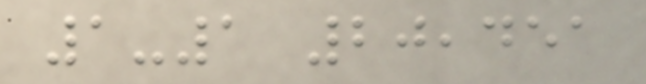1-1 20,451
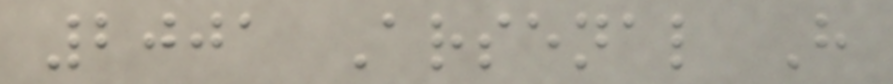2001 Arsenal H
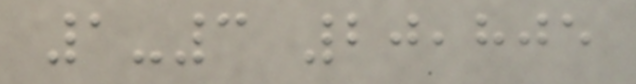1-3 20,805
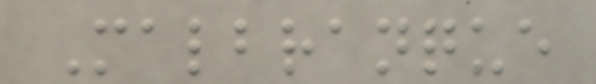Malbranque
